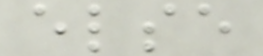else
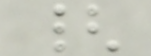{
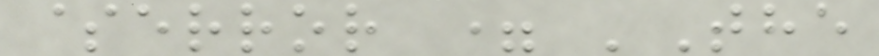$error = 'The
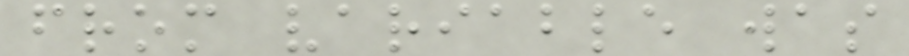from variable was
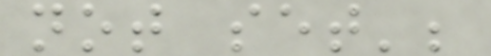not set';
